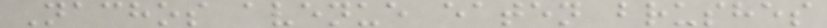Nachos avenue eaten brushes
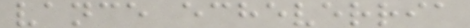vance echeverria
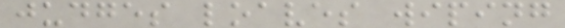judges loaves wiping
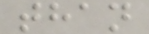than
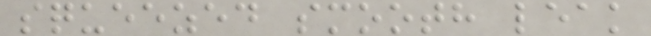squeezed smooth leak
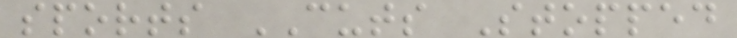sports CUTS Stopped
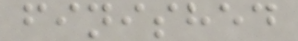finished
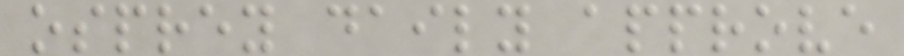osprey daily approve
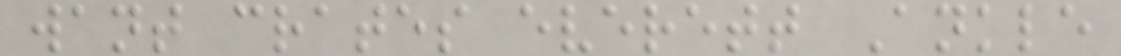want crates everett Ankle
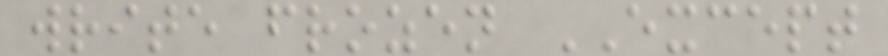write frozen EXCEPT
